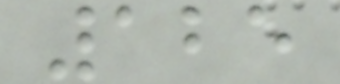125
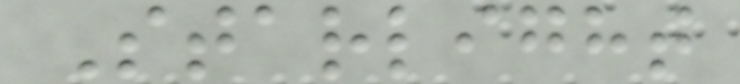Starlight
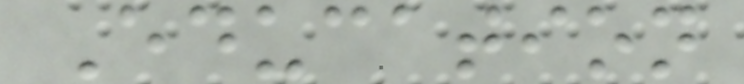Education
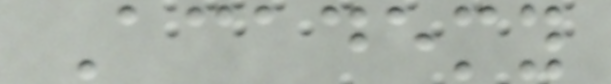Academy
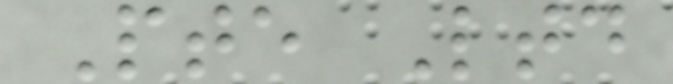Pte Ltd
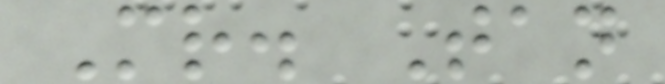Mr. Tan
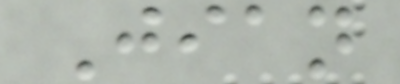Jian
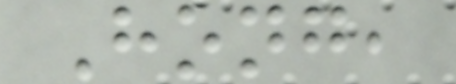Hong,
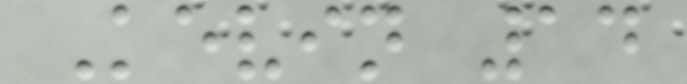Kevin 14
